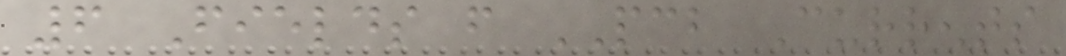6 Fields from PCB Currents
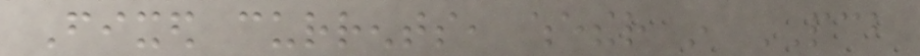Fixed currents, whether in PCB
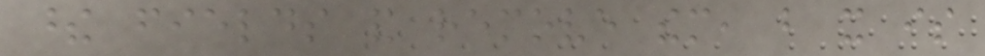these fields and remove them, but it is
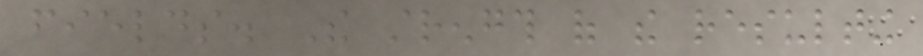fields. The strength of the resulting
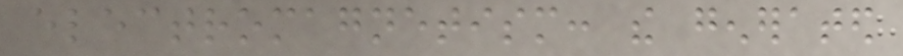electromagnetism: the generated
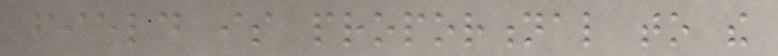field is proportional to the
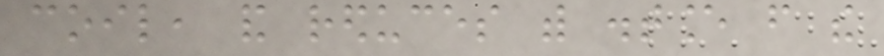coil, and reduces with distance from the
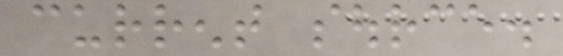current source.
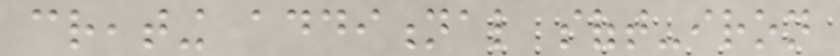creating additional soft-iron
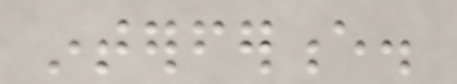interference.
